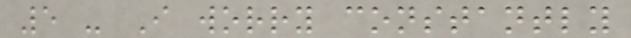5 - I worry constantly
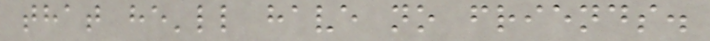that he'll have no friends.
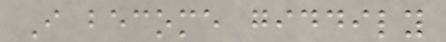I become giddily
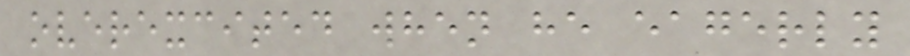overexcited when he eagerly
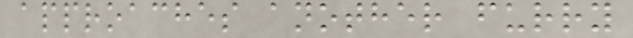approaches another furry
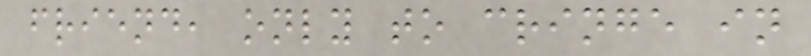friend, only to cringe in
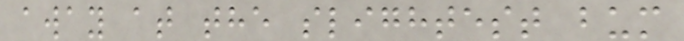away at the slightest bum
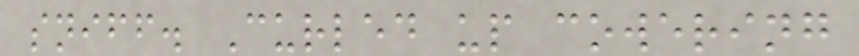sniff. Curled up cowering
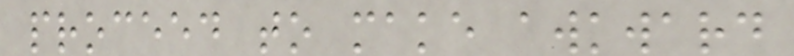proceed to make awkward
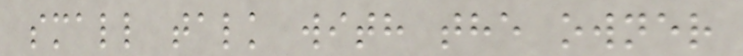small talk with the owner
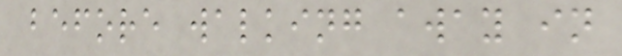before walking away in
